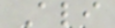Ali
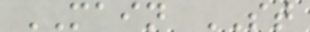MAIN ST
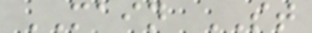MAIN ST
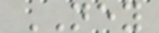NEY
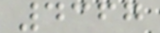4367
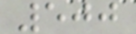500
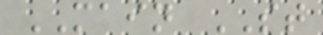MAIN ST
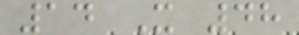14 X 48
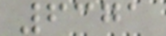6371
